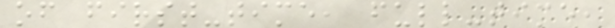of first-time, full-time,
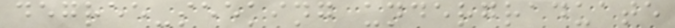degree-seeking undergraduate
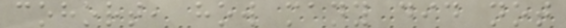cohort, how many did not
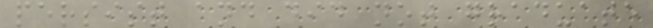persist and did not graduate
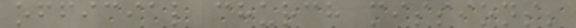official church missions;
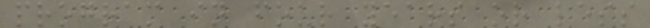program in four years or less
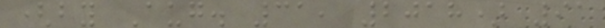(by Aug. 31, 2018) 91
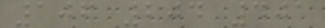106 204 401
